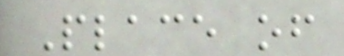Place of
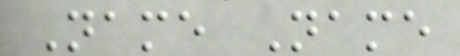Name Name
